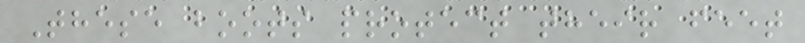These boots protect their feet
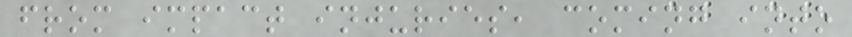from impact injuries, coming into
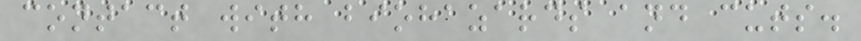contact with biohazards and cuts.
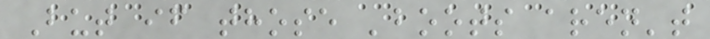But if those 'boots aren't
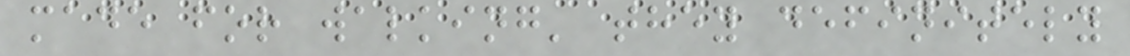made for walking' they definitely
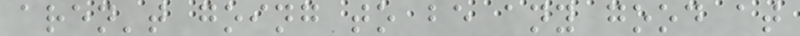aren't going to be any good at
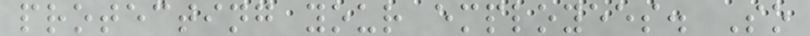protecting your employees. So
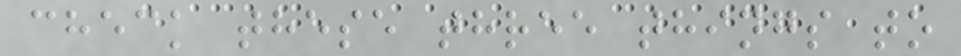check these three things to
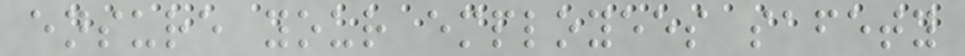ensure your employees safety
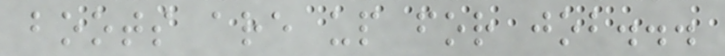boots are up for job...
